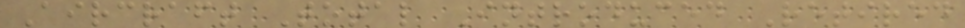Aircraft Total Introduced Retired
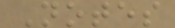Notes
